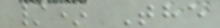/* The
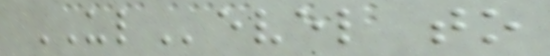ULevel to
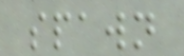spawn
